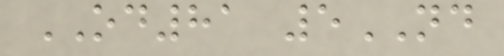OD81 5ND
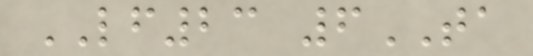LF23 6TA
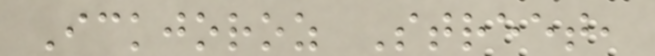Ickjoroz Street,
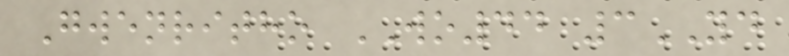Gwenritho WO44 3YD
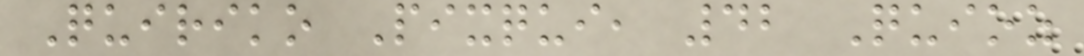Quiriko Pixqui, 42 Quioz
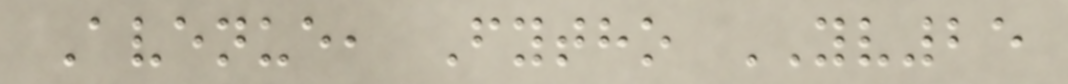Avenue, Fytho YV25
